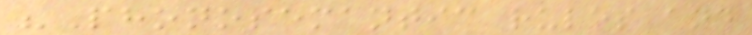"Phonosemantic rules and
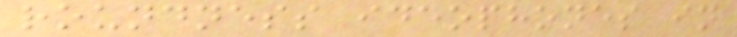roundness ideophones in
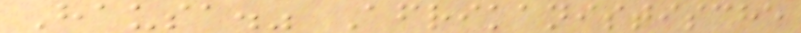Hausa." Afrikanistische
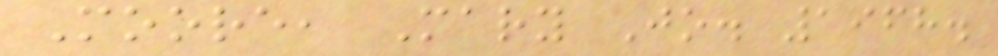Moore, Mary Jo. 1968.
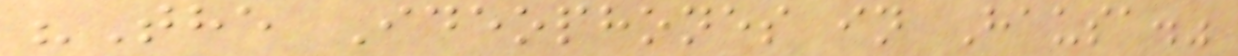"The Ideophones in Hausa."
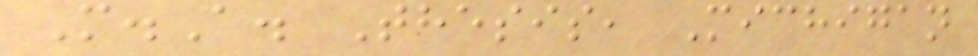M.A. Thesis, Michigan
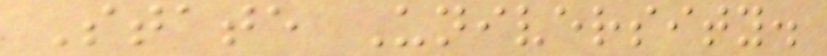State University.
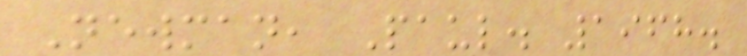Newman, Paul. 1968.
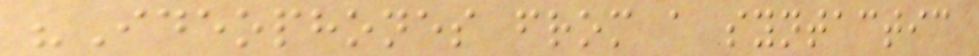"Ideophones from a syntactic
